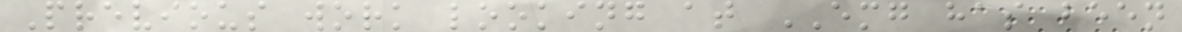Previous work looking at EMG has been
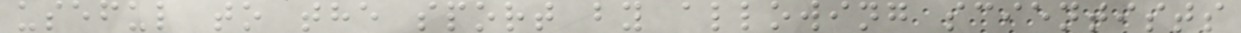useful to the sport by allowing scientists
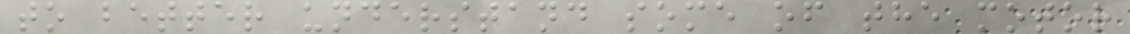to better understand some of the motor
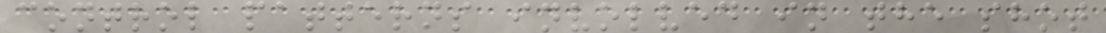control patterns involved in the shot
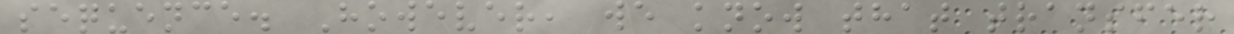sequence. However, we know that transfer
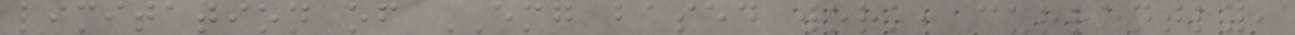limitation of EMG based work, currently,
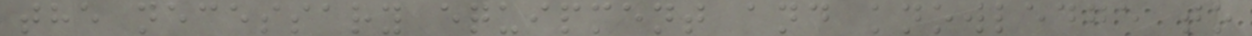the necessary equipment and knowledge to
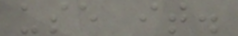use it.
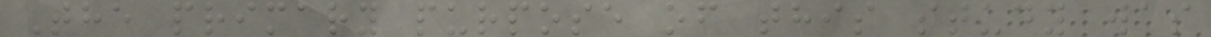The primary purpose of this study was
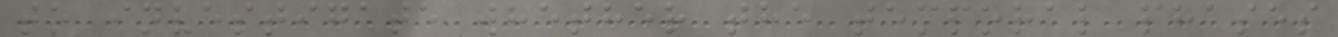to investigate whether the temporal phases
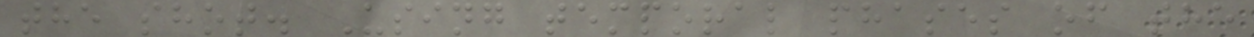the shot. Using temporal phases of the
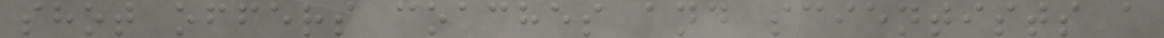shot offers coaches and scientists a
